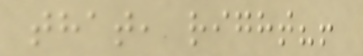that, right?!
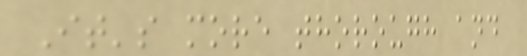It's more thorough and
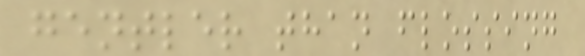gentler than flossing
